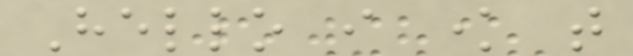Hello i know that
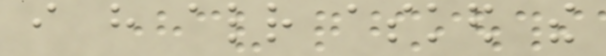i have already asked the
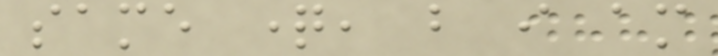same question, but i am
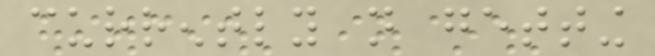currently not getting
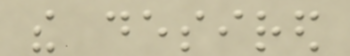the desired
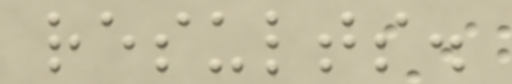results.
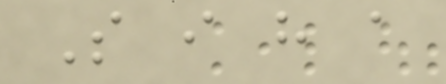So i have a
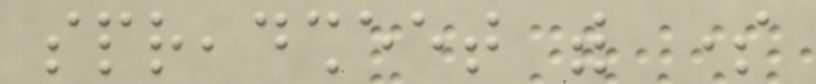spreadsheet with some
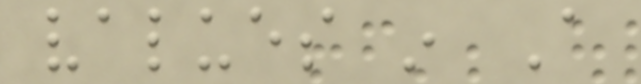values in A
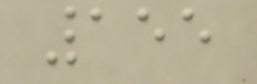155
